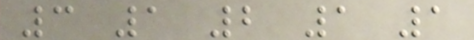3 1 2 1 1
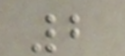2
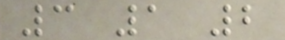3 1 2
